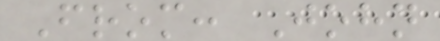From: John
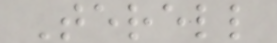Terell
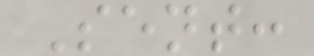Sent:
